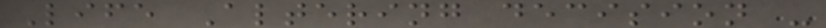Life Altering decision -
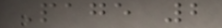Page 2
